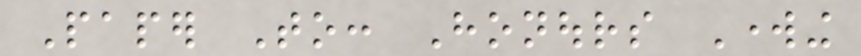Paper To: Honours Working
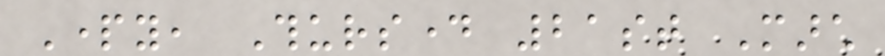Party, Thursday 21st March
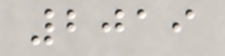2019
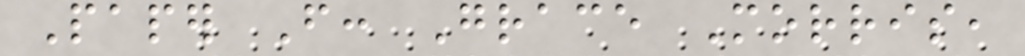Paper From: Grace Morris,
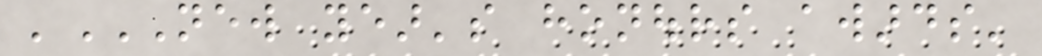'NEW YEAR'S HONOURS AWARDS'
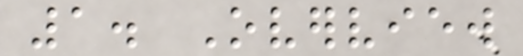1. Overview
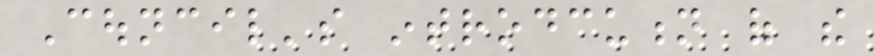Council's introdcution of the
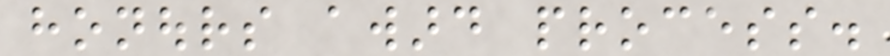honours award process.
